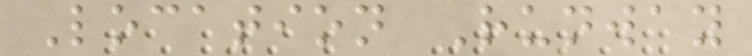Location Runway
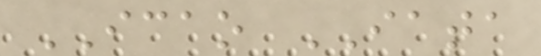ICAO IATA
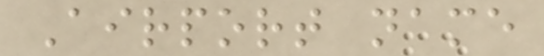Airport name
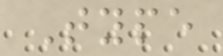Type
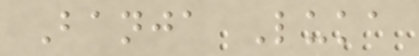Banja Luka
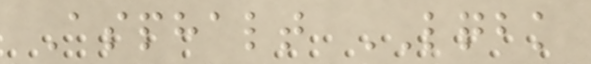Asphalt LQBK
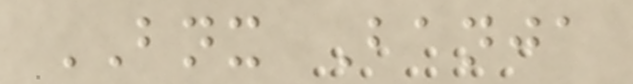BNX Banja
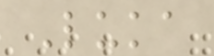Luka
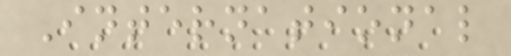International
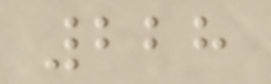228
